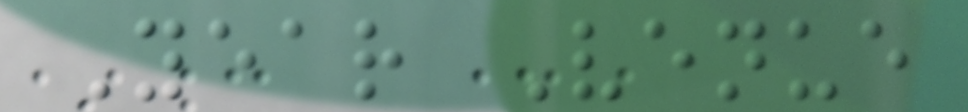Year Venue
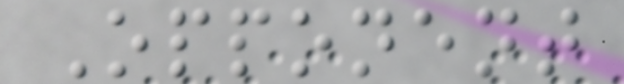Opponent
